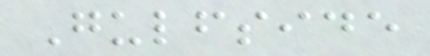Gulfside
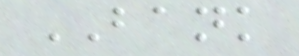BANK
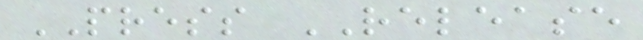PRESS RELEASE
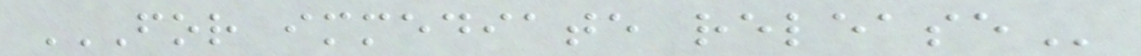FOR IMMEDIATE RELEASE
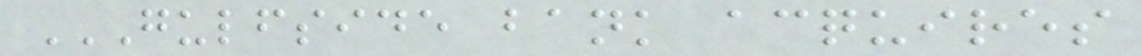GULFSIDE BANK ACQUIRES
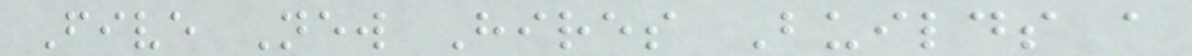Five New Hires Builds a
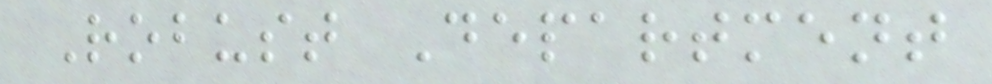Robust Department
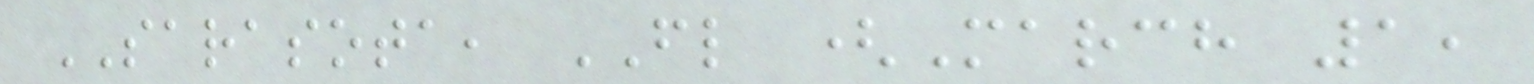SARASOTA, FL (March 1,
